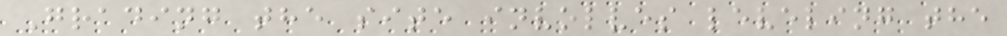Grading the site involves leveling the
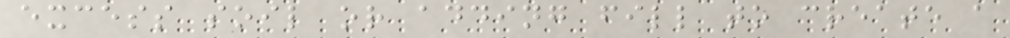excess soil or adding fill to create a
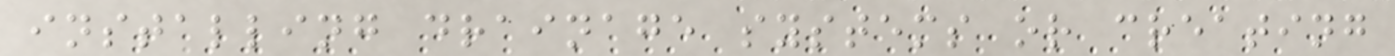installing drainage systems or creating
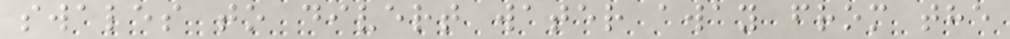swales to divert water away from the
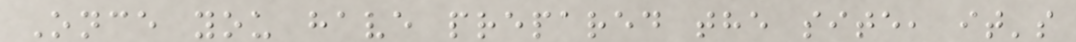Once you have prepared the site, it's
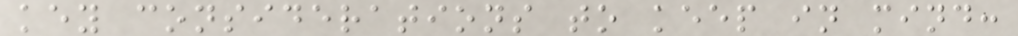key considerations to keep in mind:
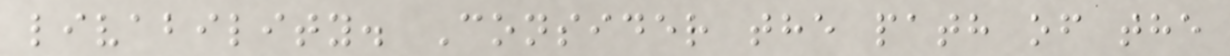livability. Consider the path of the
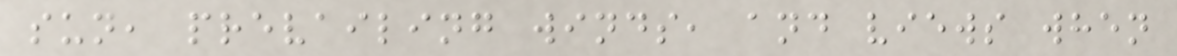sun, prevailing winds, and views when
